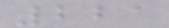221
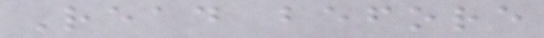Read before
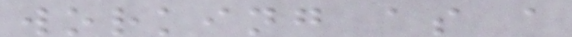working as a
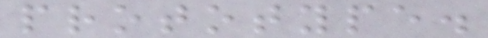prototype.
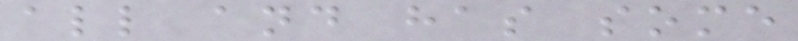all and has some
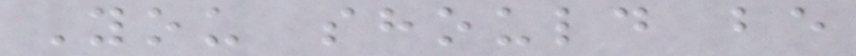You should be
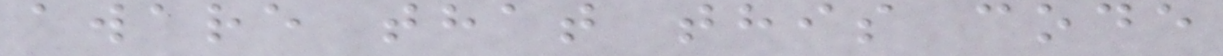aware that this code
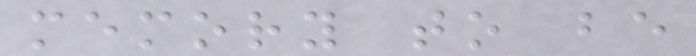memory to be
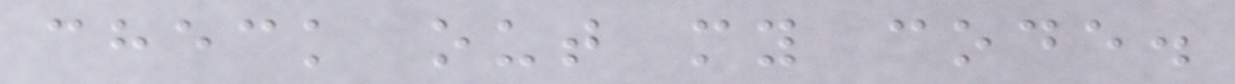check out my code.
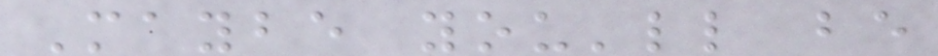Maybe you'll be
